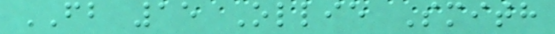FB 15 Ollie Smith
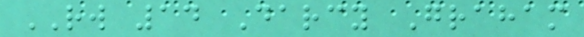RW 14 Darcy Graham
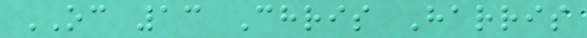OC 13 Chris Harris
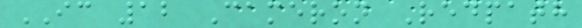IC 12 Cameron Redpath
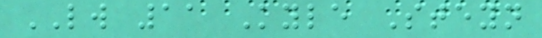LW 11 Kyle Steyn
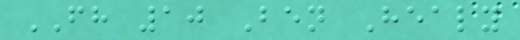FH 10 Ben Healy
